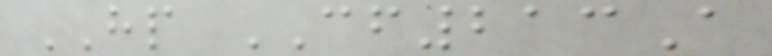HP CF213A
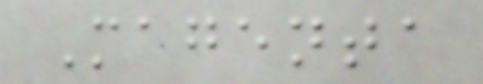Magenta
